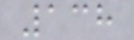138
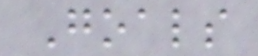Goals
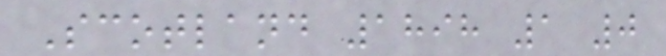Scotland 1898 1 0
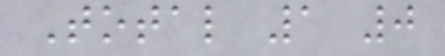Total 1 0
